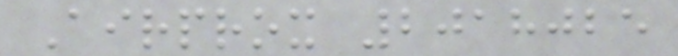Airprox 2018025
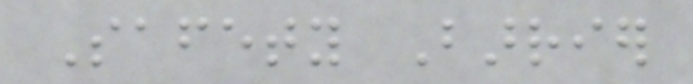Safety Barrier
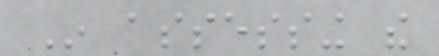In assessing the
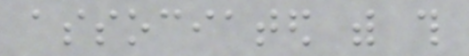associated with this
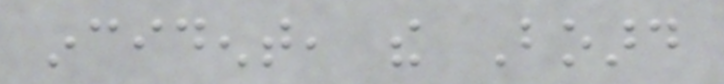incident, the Board
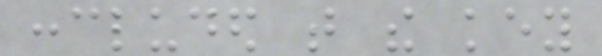concluded that the key
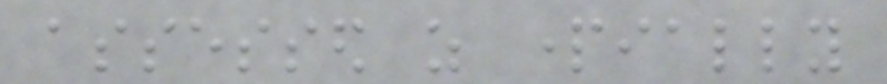assessed as partially
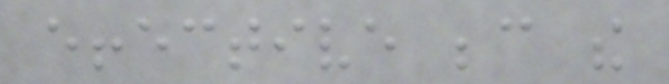effective because the
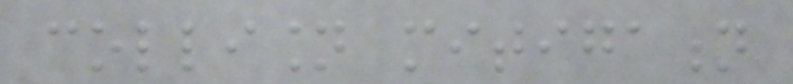collision mitigation
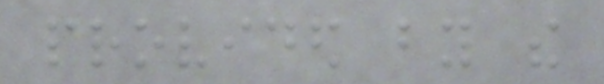provided by the
